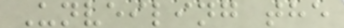Unveiling the
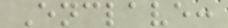Enclave:
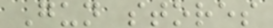Gun stores
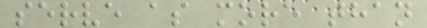serve as more than
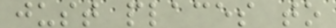just places to
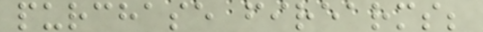purchase firearms;
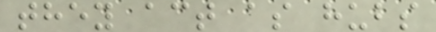they act as hubs
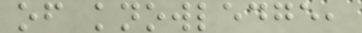of knowledge,
